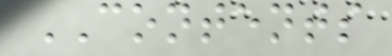CONTENTS
